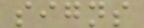signs
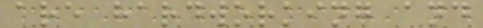are hardworking and
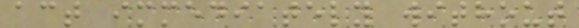act immediately without
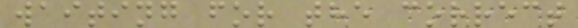waiting for the correct
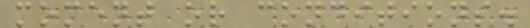moment or conditions.
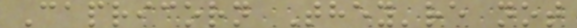Capricorn They're not
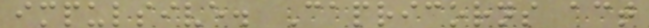impulsive. Capricorns act
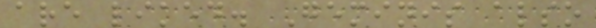are liked. Geminis also
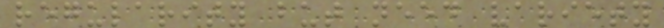regularity but need variety
